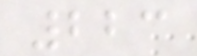223
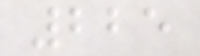225
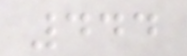444
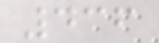436
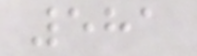581
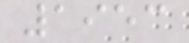1953
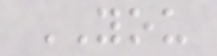YOU
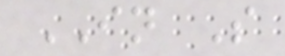IN S
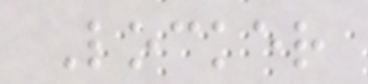Locker
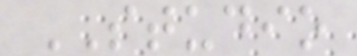STUDIO
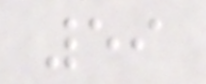59
